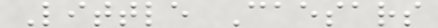Little Caesars
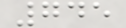745
